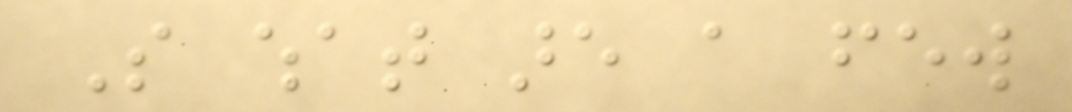So what are a few
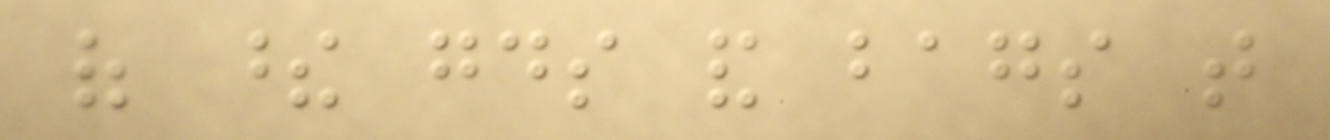of these goods and bags that
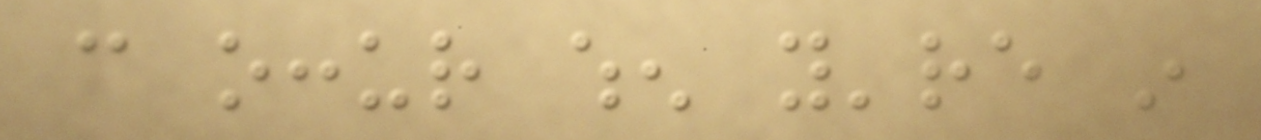can occur when you're in
